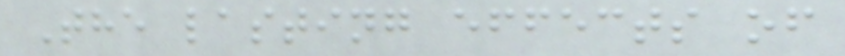The lasting effects of
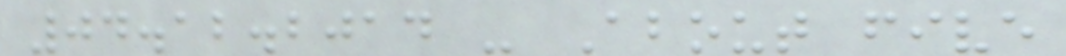04.12.2014 - About five
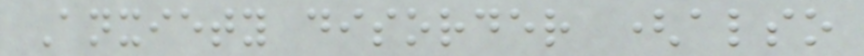Anxiety disorder (also
